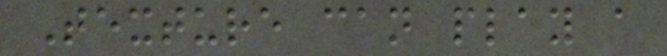Texture can play a
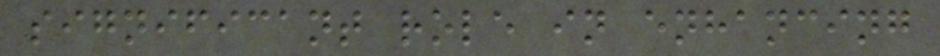significant role in enhancing
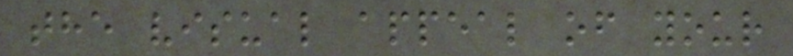the visual appeal of your
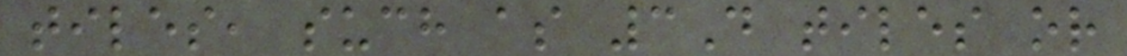tiles, such as 3D tiles or
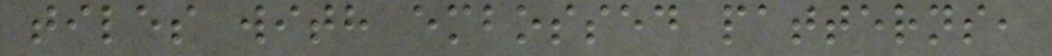tiles with embossed patterns,
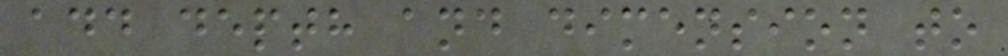add depth and dimension to
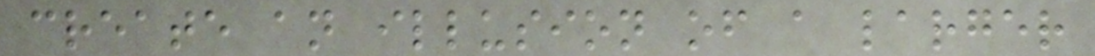create an illusion of a larger
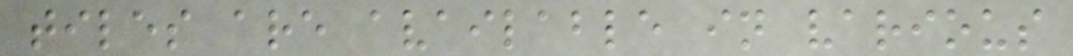tiles are available in various
